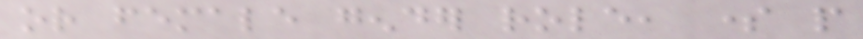or female gender role, some people
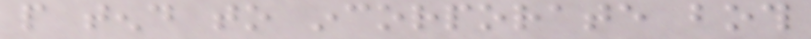people tend to incorporate both
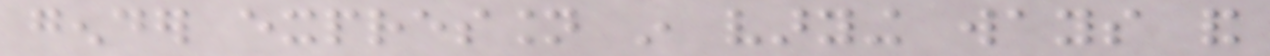gender expression in varying ways and
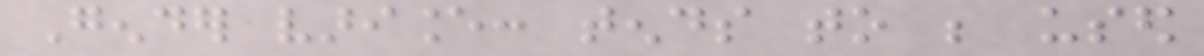Gender variance: tends to be used
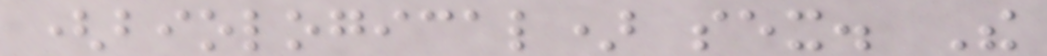(biological) sex. The
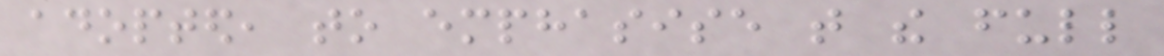adopted, to emphasise that the full
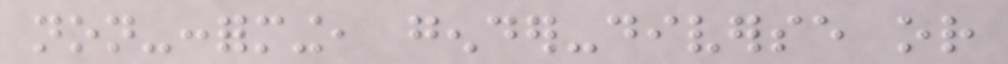non-conforming, gender-diverse or
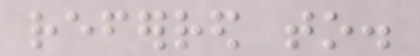referred to.
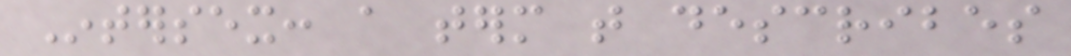Intersex: a term that describes
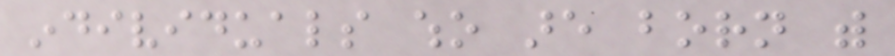individuals who are born with
